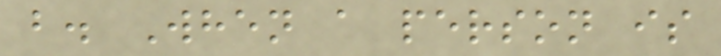b. When a person is
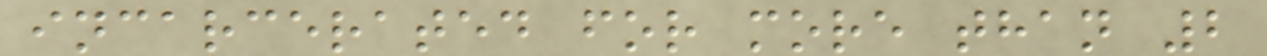incarcerated for more than 2
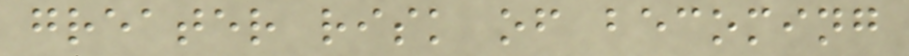greater risk of becoming
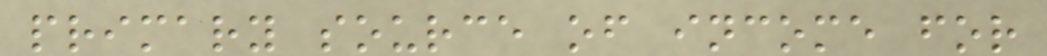primary source of income for
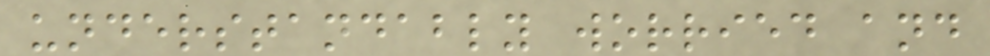understandably worried and
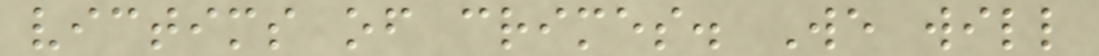victims of crimes. We will
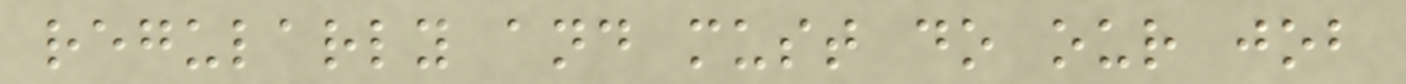regularly and must do our job
